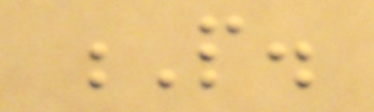P.
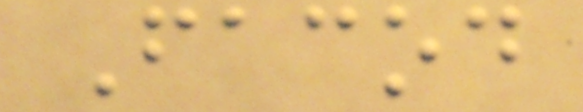Facod
